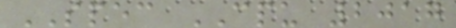SPEC CPU 2017
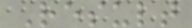Result
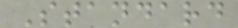Standard
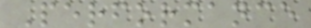Performance
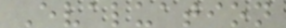Evaluation
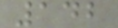142
